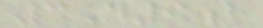3D9b
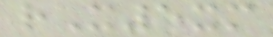rX5xm
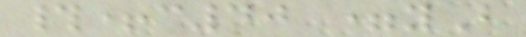#+c40 =yB
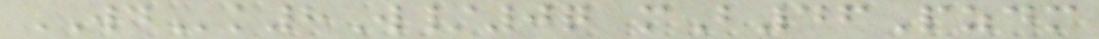WDk8W/0q mB46Pzdm
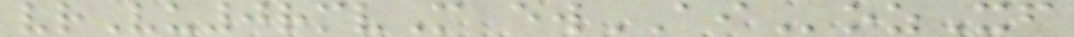vrVu0rmvM ewAIozXf
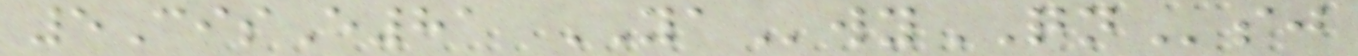5CisE81 YAwyQNsj
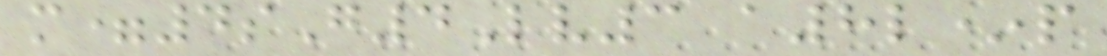m=4sG4Lv3 a8l*p
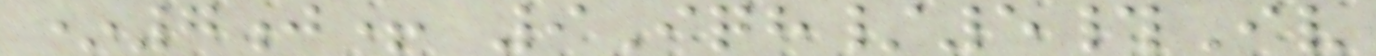*7j+ 9Iqh/5#Iv
